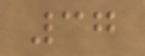37
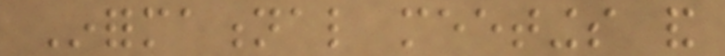Informational meetings and
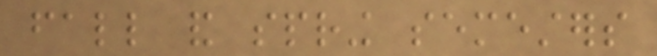fall and spring semesters
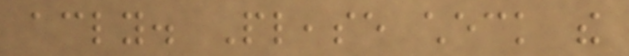accordingly. Please check the
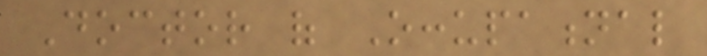Doctor of Occupational
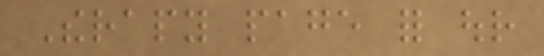Therapy page for our
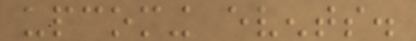upcoming events.
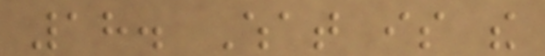18. What is the
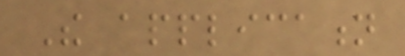The application
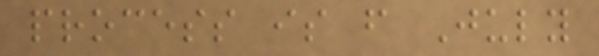process is from July
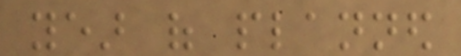year of planned
